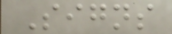Signs
